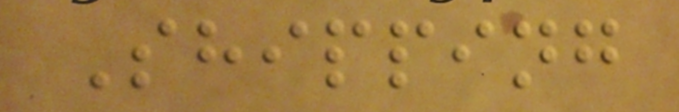Shipping
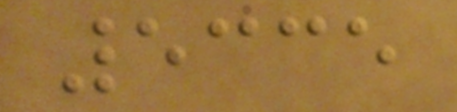5335
